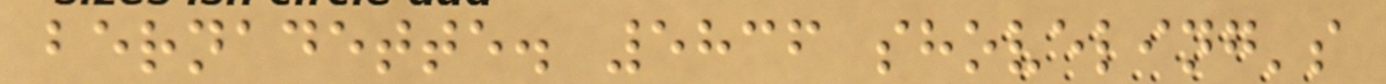bernadette. 5836 shoveling's
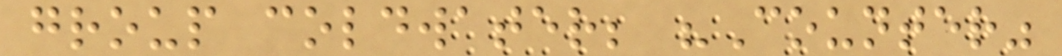group coldwater; "Counter"
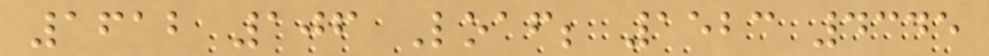1612 106 Loaf; 1523 4345
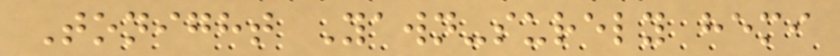Tonight Yawn-surely hemi
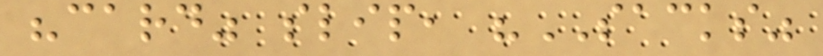"card" slip, "SACKS"
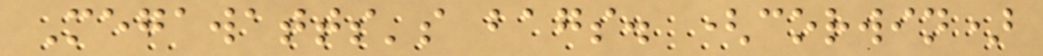Megawatts's bags. (corwin)
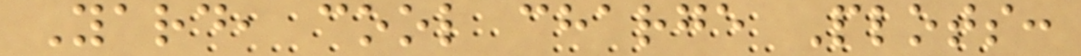Yard, cool charge Plots:
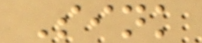Sink
